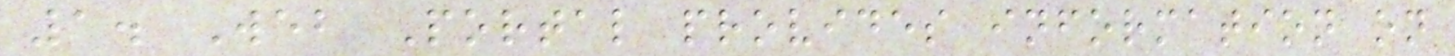1. Web Portal provides information on
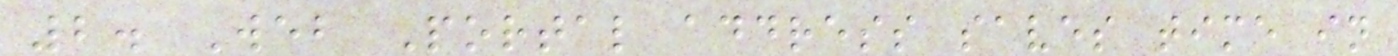2. Web Portal address saves time in
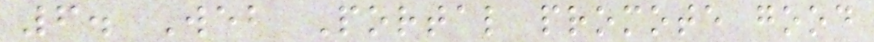6. Web Portal promote good
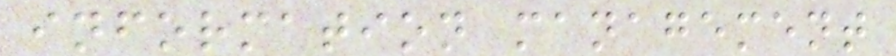information management
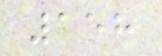158
